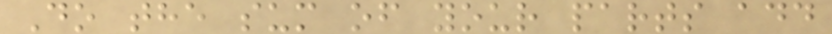Do the sum of your parts add
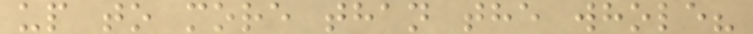up to more than the whole?
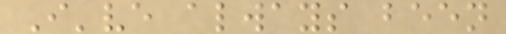I've always been
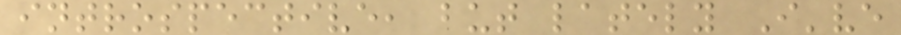introspective, but lately I've
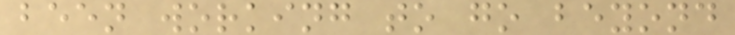been working to go beyond
